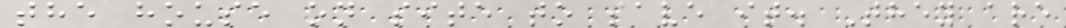the house on site to save it. They are
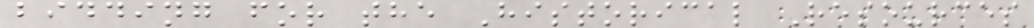bidding for the Historical Resources
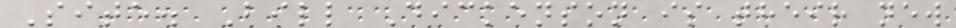Site. Bill Dickenson is their new
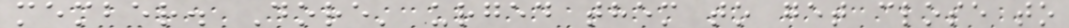member. Dore' urged them to get close to
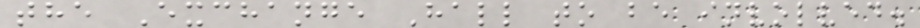the Exchange Hall to be involved.
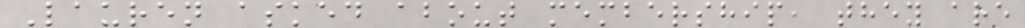Lauren asked about membership, they are
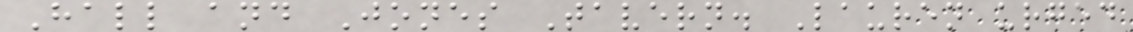Hall and Jones Tavern. Lauren urged
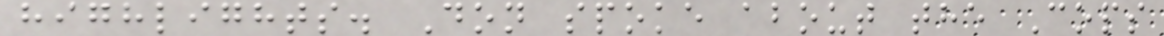highlights. Don spoke about the Cops
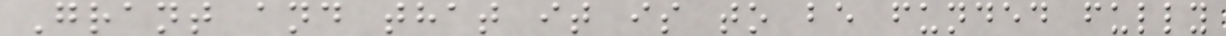Grant and that it is to be funded fully
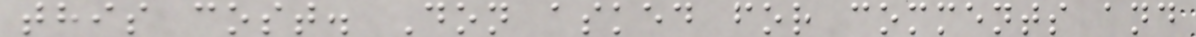this cost. Don asked for comments and
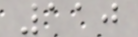110
